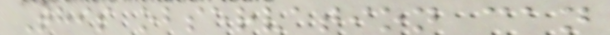This observation can
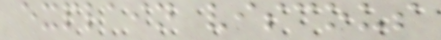explain viscous
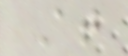At
